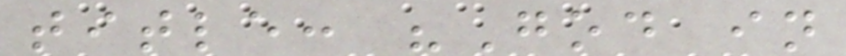title: "God in
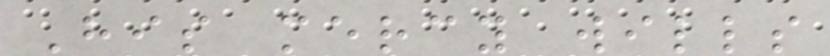His mercy wills
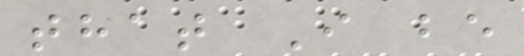that I be
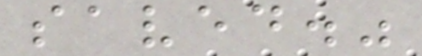saved."
